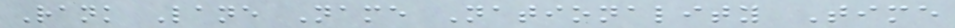Rank Lane Name Nationality Time
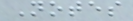Notes
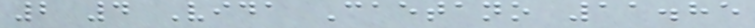2 4 Vida Caetano 11.85
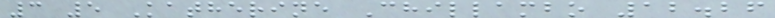3 5 Katherine Chillambo 12.26
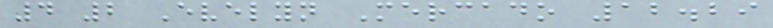4 2 Evelyn Mercado 12.29
